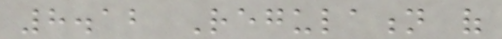8.12 Regulation of
